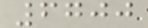6700
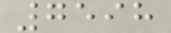7598
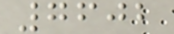7602
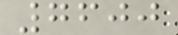7600
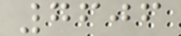7606
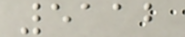5112
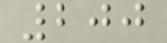200
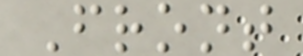Front
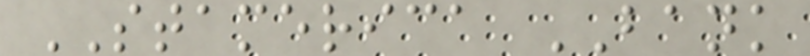STAMERICA BANK
